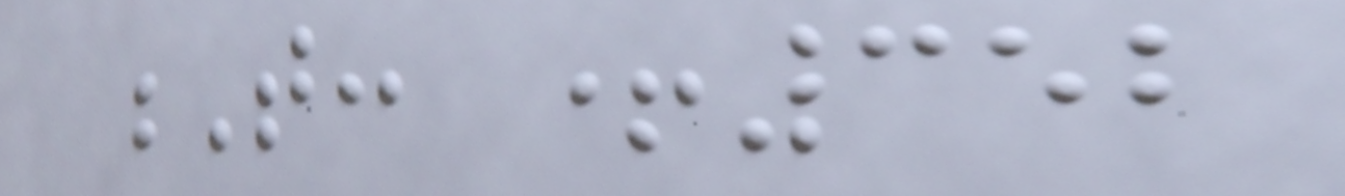T: +352
